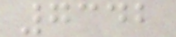7342
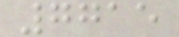7715
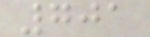701
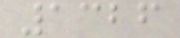1326
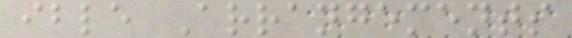ible Arrangements
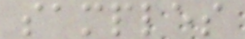samples
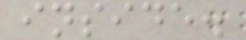inside.
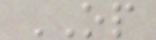OP
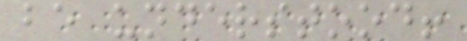be understood!
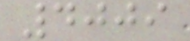4009
